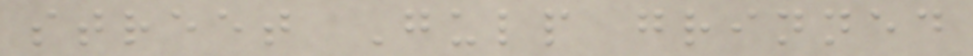street Gulp grinned
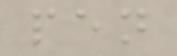pen
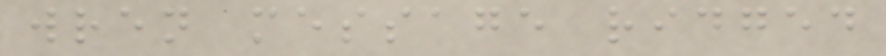wren message ridged
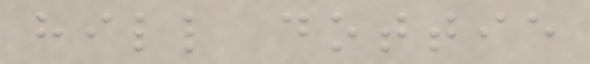hill dottie
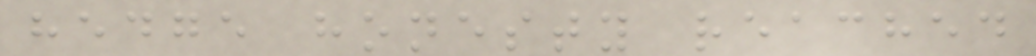hedge honesty reached
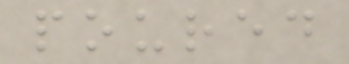poured
